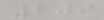209
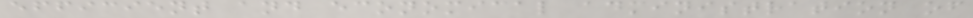efficient and economical administration of
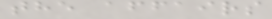the affairs
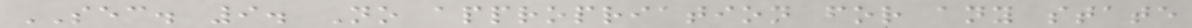SEC. 9. No appropriation for any state
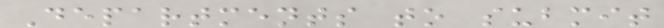Departments to submit
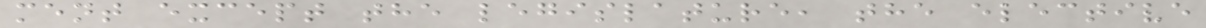ment except the legislature, the elective
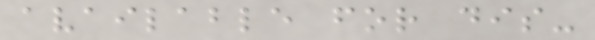available for dis-
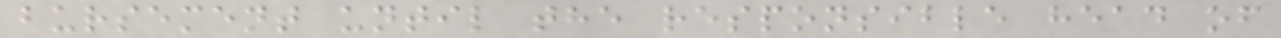bursement until the responsible head of
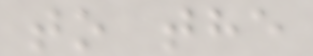to the
